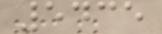5435
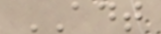ADT
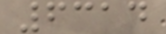6314
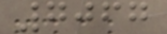7067
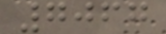7067
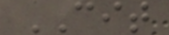CIT
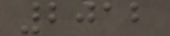2012
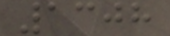1308
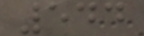544
